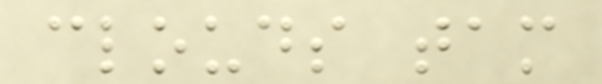clouds tam
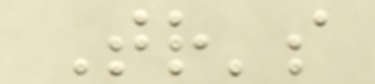Tr's
